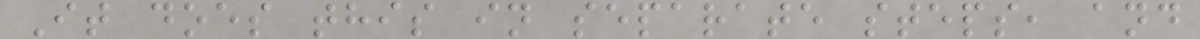It does this in separate steps, and
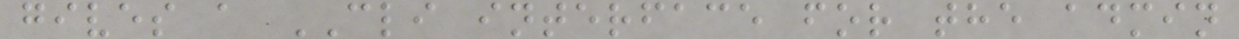gives a CLI interface for the admin
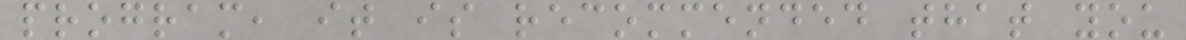program, it is recommended that you
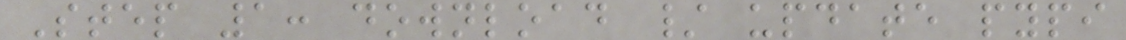Step 1: download / update pypi
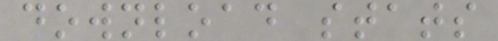download stats
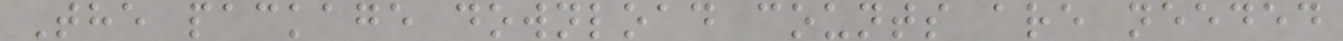The package download counts are needed
